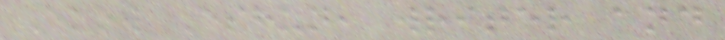Ekow Eshun, writer and
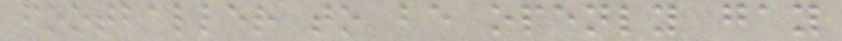footballer to be openly gay
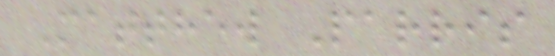Matthew Parris
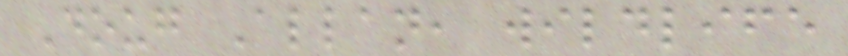Doug Allan, wildlife
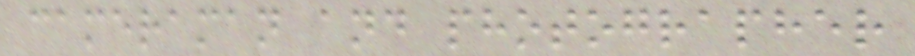cameraman and photographer
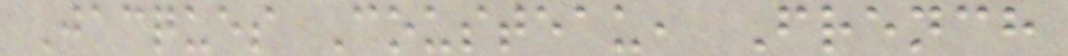Jacques Cousteau, French
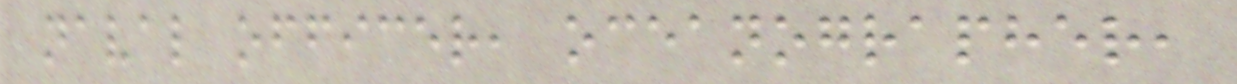naval officer, oceanographer,
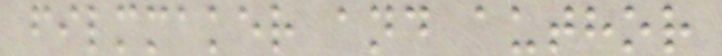filmmaker and author
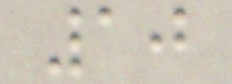10
